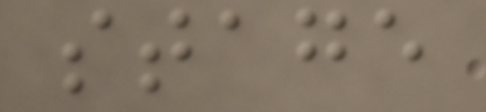stage
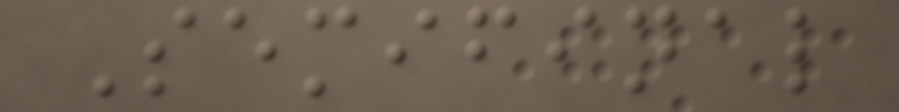Semifinal
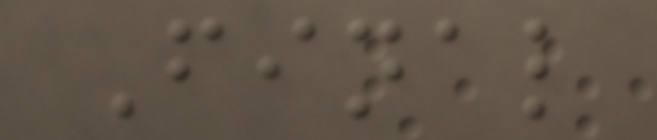Final
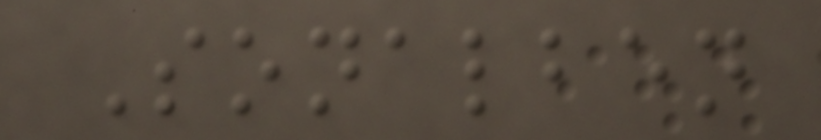Sonalben
